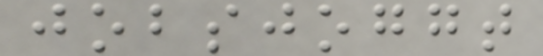jobsjoggt
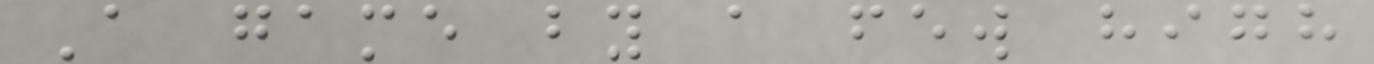A game by a few high
